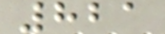821
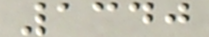1340
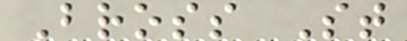Bross St
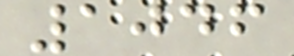1046
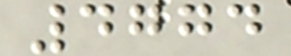4774
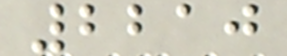2210
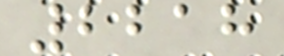2218
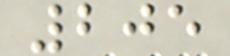205
